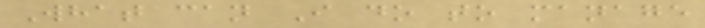What can I do to manage
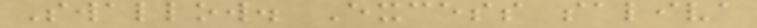Swallow. Excess saliva
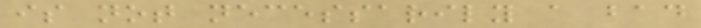is not necessarily a bad
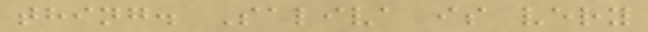thing. Saliva is very
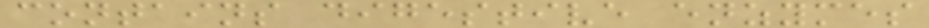contains digestive enzymes
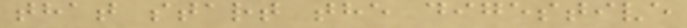that start the digestive
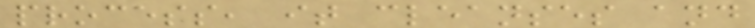process, it cleanses and
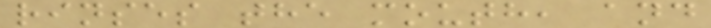rinses the mouth, and
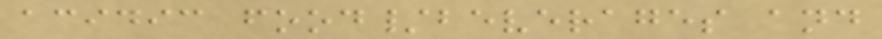acidic food/beverages and
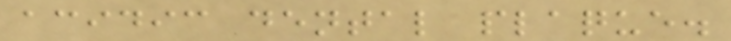acidic dental plaque.
